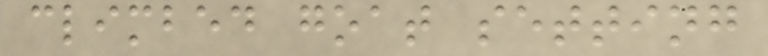climbed goat setting
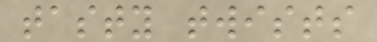tasty twists
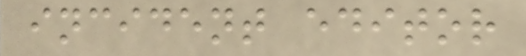incident editor
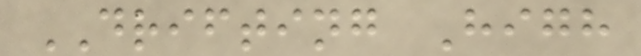DRIFTING High
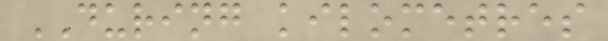DURING kilometres
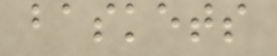baskets
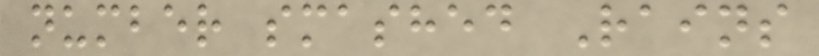number smashed Rains
